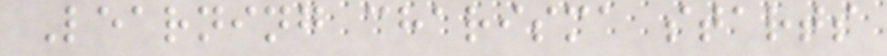Learning charisma starts
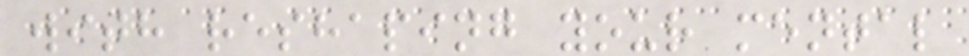with reshaping your mental
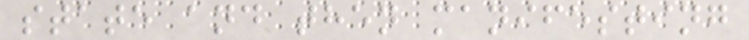state and then manifesting
